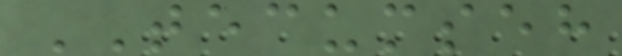TECUMSEH
